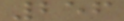256
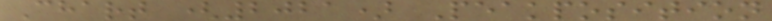Chart (2021) Peakposition
